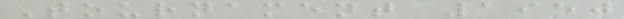Tournament 1950
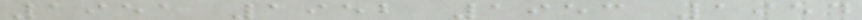1951 1952 1953 1954
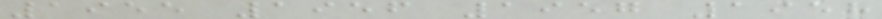1955 1956 1957 1958
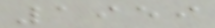1959
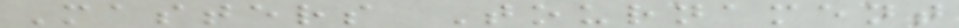Masters Tournament
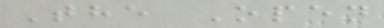The Open
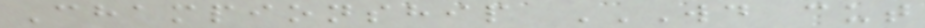Championship WD CUT
